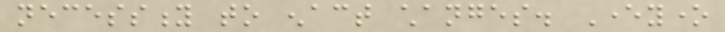necessity to enact changes. Everyone
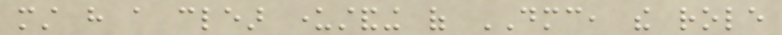must have a clear understanding of DMC, the role
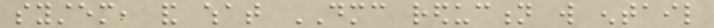system, and what DMC reduction will entail
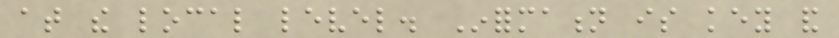at the local level. Information is key and
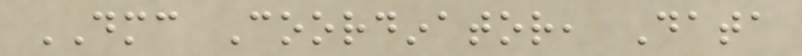DMC Coordinator, Data
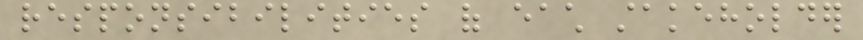responsibilities of each stakeholder
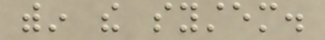within the system.
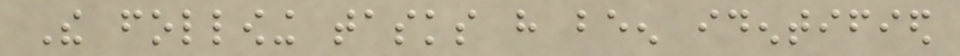The following tasks have been identified
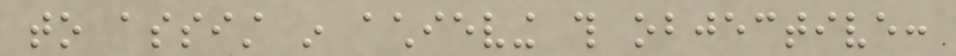to assist in achieving this objective:
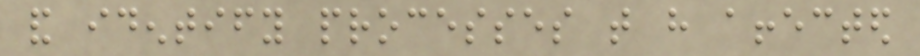and identify processes that have affected
